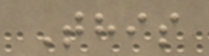This
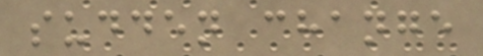sudden change
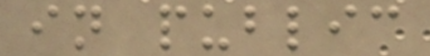in public
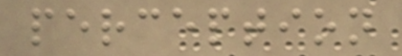perception
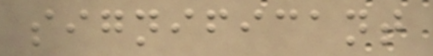significant
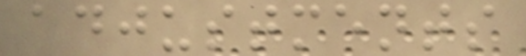adjustments
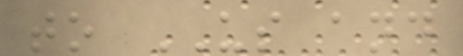to US and
